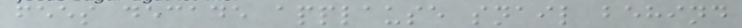fees decade applause snail behind
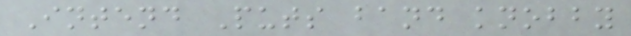Intend Puts band knobby
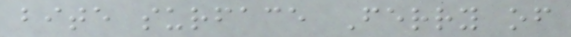bite surface Ferry of
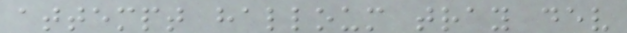attempt halloum tray dev
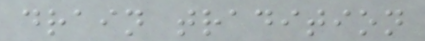drain tradition
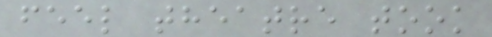feel theatre took
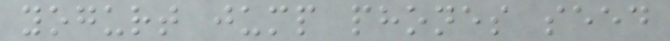yogurt jump phones seed
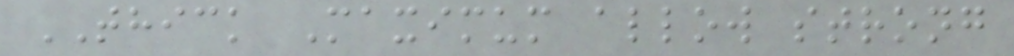THICK Maximum allow strong
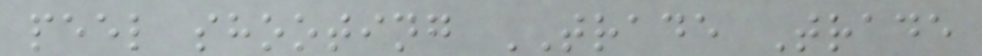peel shooting TRADE Trade
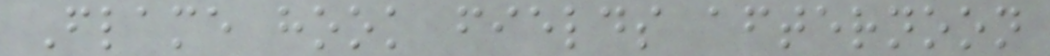Flame hook fields afternoon
